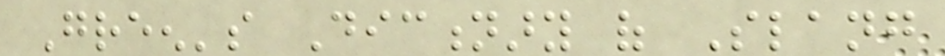Green's Dictionary of Slang
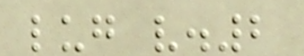lug v.2
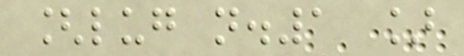[lug n.1 ]
